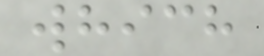which
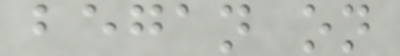began on
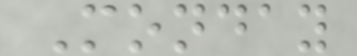Monday
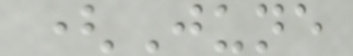(June
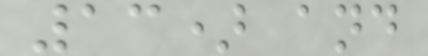13) and
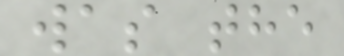was the
